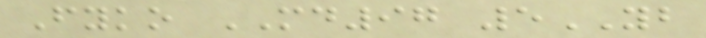Fyko MD97 5YB
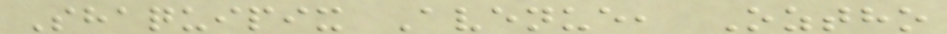Shaquipix Avenue, Oztho
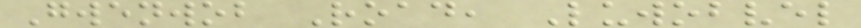Gwenwob Road, Luwobvel
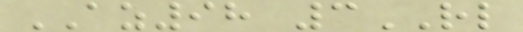AZ98 3RL
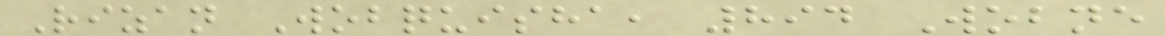Rizan Wobquisha, 894 Wobne
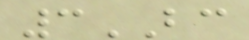3BC
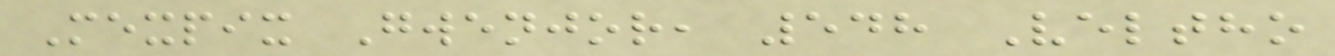Mexpix Gwenjor, 548 Veltho
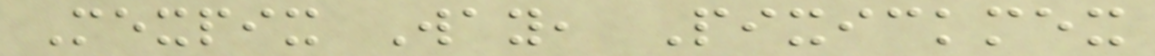Mexpix Way, Pixickmex
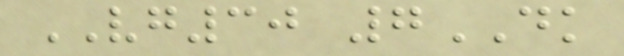VG30 7DK
